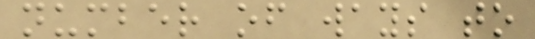number of ways to
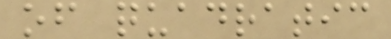of quadratic
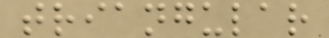triangular
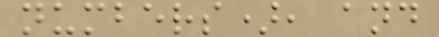numbers), and
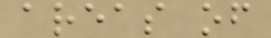areas of
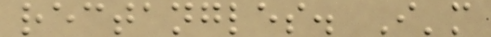rectangles. I'm
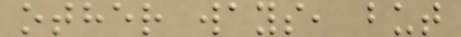other ways, but
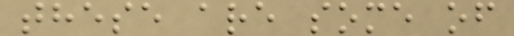these are some of
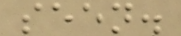seen.
